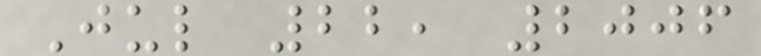Jul 22, 2006
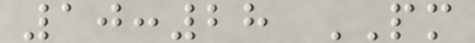10:28 PM
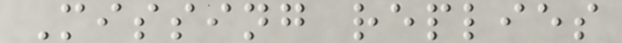Missing replies
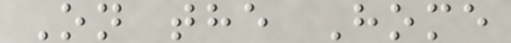On the Home
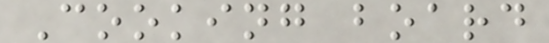Cooking board
